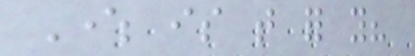Where is that for you?
